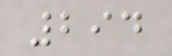294
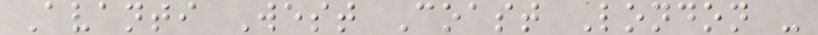Avanti West Coast London -
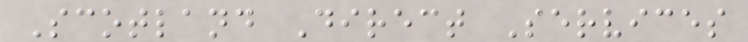Scotland Direct Services
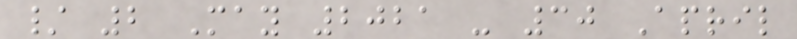/ 2 May 2021 - 30 April
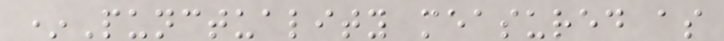*Punctuality measured as
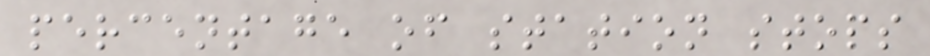percentage of station stops
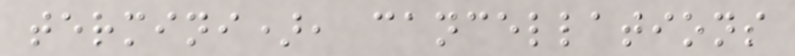termini), cancellations
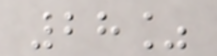28%
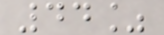44%
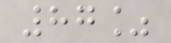87%
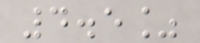4.5%
